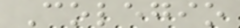Colegio
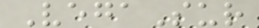VegaSur
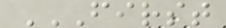FIRST
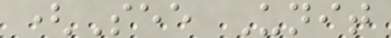(See Unit
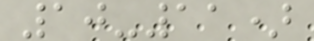10-11)
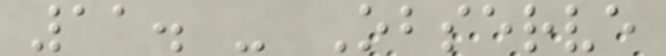11. - Observe
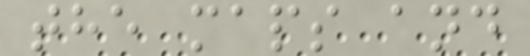the maps and
